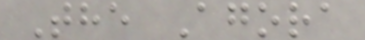The Agora
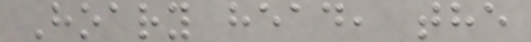Hoary head, the
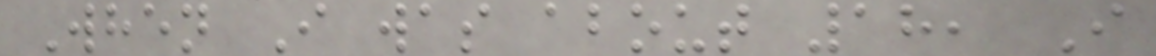When I was about 18, I
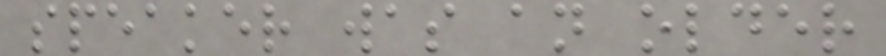speaker was an older
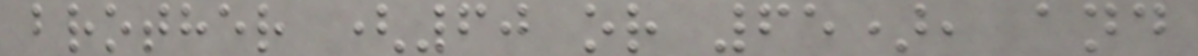brother (60 or 65), and
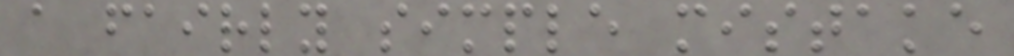a fairly simple mistake
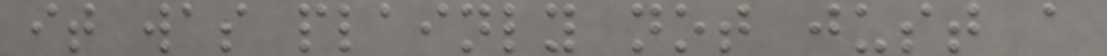it was plainly not just a
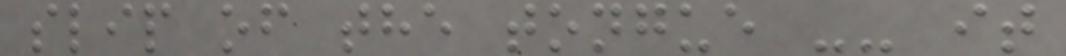slip of the tongue -- it
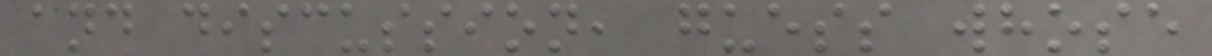and discussion, guess whose
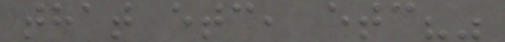that etc, etc?"
